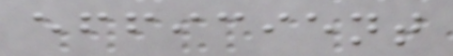efficient
